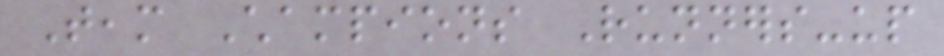Team Champions Runners-up
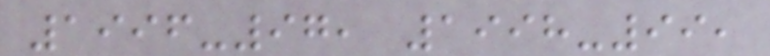1996-97, 1998-99,
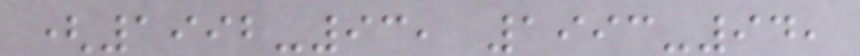(1992-93, 1993-94,
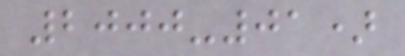2000-01)
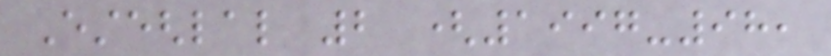Esteghlal 2 (1997-98,
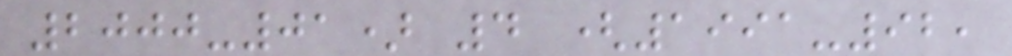2000-01) 4 (1991-92,
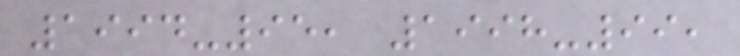1994-95, 1998-99,
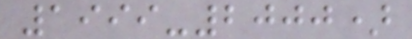1999-2000)
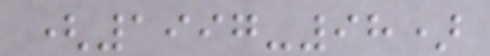(1997-98)
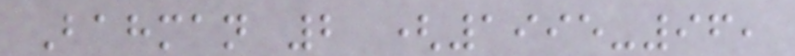Bahman 2 (1995-96,
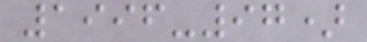1996-97)
